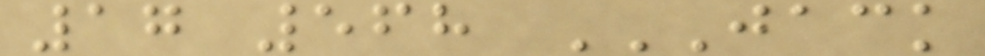17 568 JACK
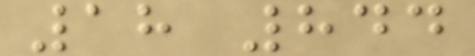18 844
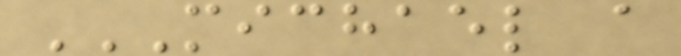MICHAEL A
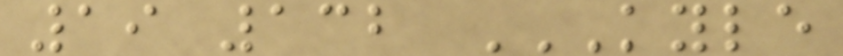19 132 KYLE
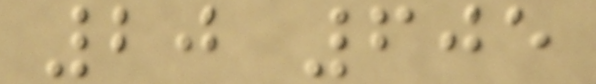20 605
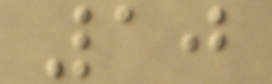10
